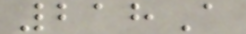218A
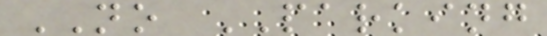NO PARKING
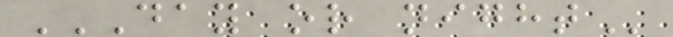DAY OR NIGHT
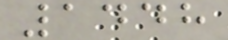1448
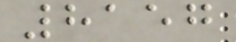8157
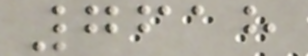7618
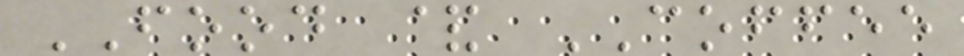FOOD & COFFEE
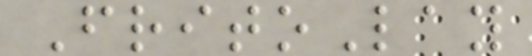FritoLay
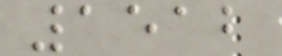1512
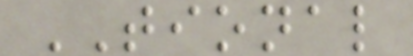TIONAL
